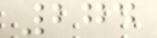274
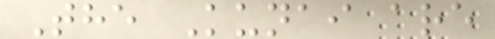The Kunai are
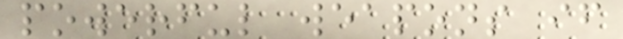powerful weapons if
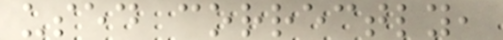used correctly,
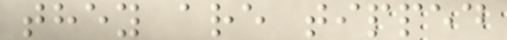they are tipped
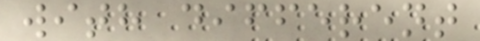with different
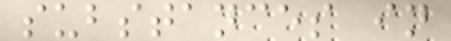substances in
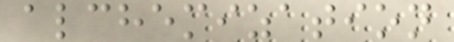alchemization
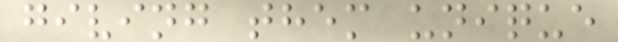giving them unique
